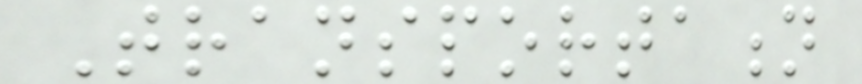Transportation
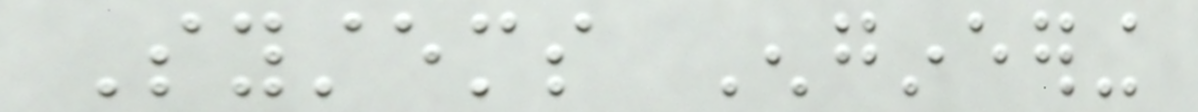Systems Engineering
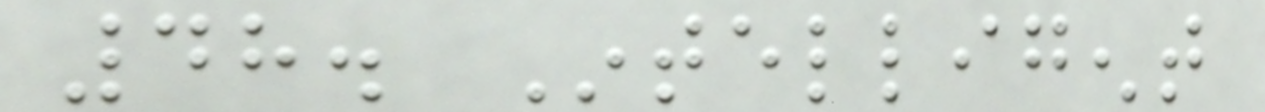48. Intelligent
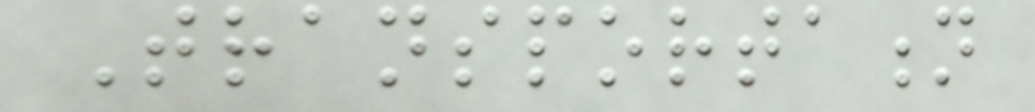Transportation
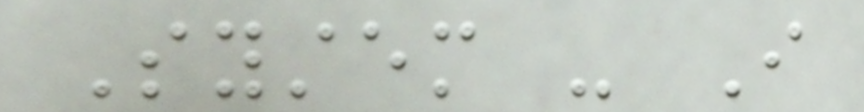System - I
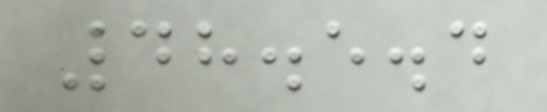48.5.4
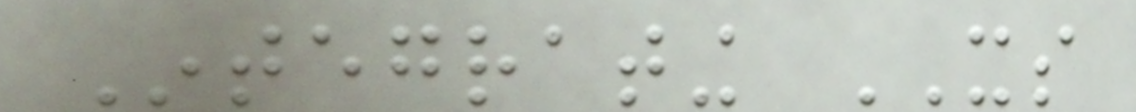Integrating ITS
